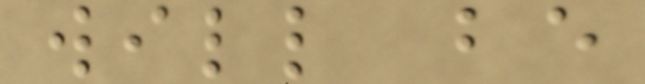will be
